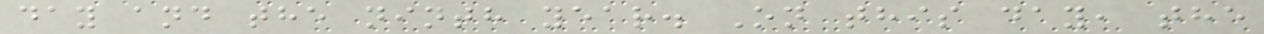day and the ninth year. On this day, the
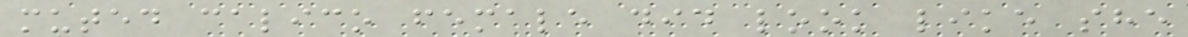muted calico female did look like she
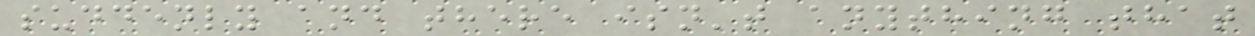suddenly and there isn't anything that
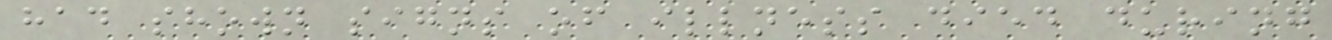had shown signs of illness died during
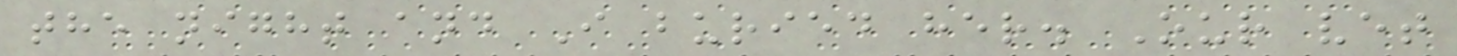the night and I buried her. Our vet
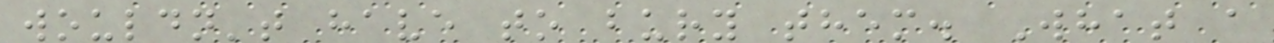wouldn't have to bury them. What a
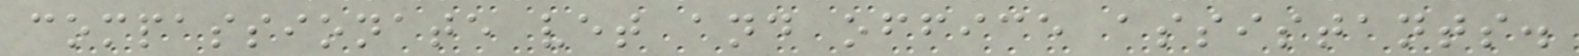compassionate vet and office assistants.
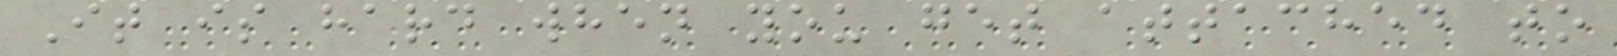It is hard when you get attached to
